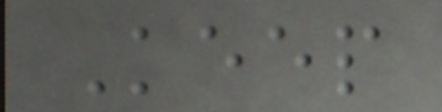Keep
